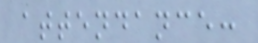attendance:
